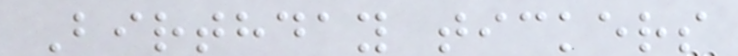Birthday tickers
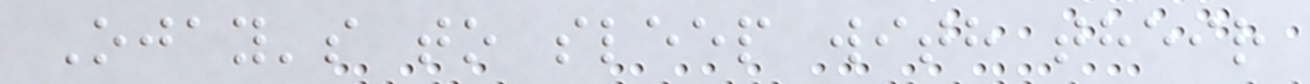Ojay's to sleep with their
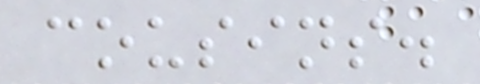cousins.
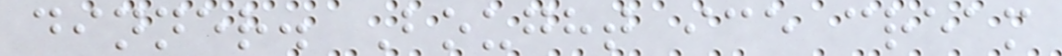dinner. Bought ice cream
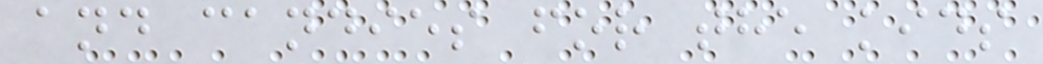and candies for the kids
